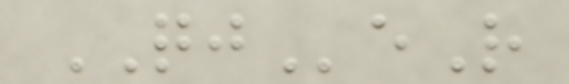QJeR
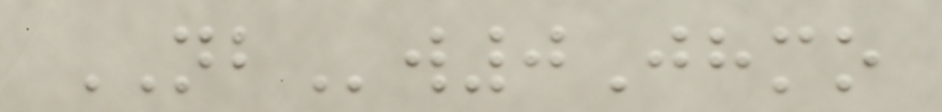NBw0Jhmo
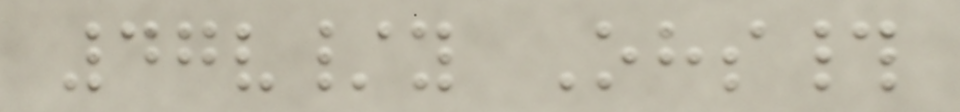47v/y Ohs#
